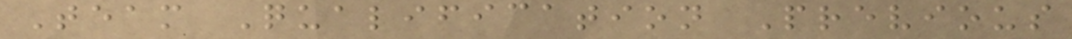Team Qualification Previous
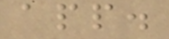app.
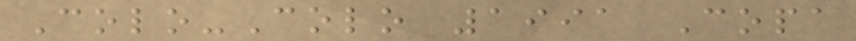Colo-Colo 1991 Copa
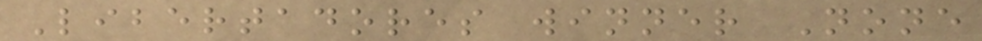Libertadores winner None
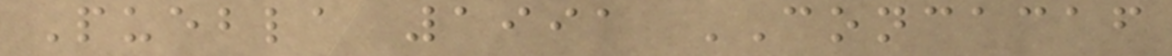Puebla 1991 CONCACAF
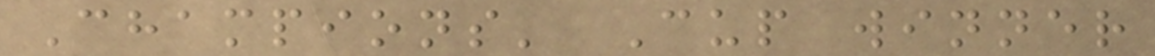Champions' Cup winner
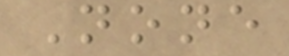None
